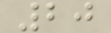20
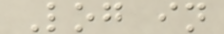Log in
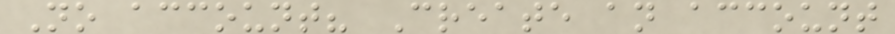No account? Create an account
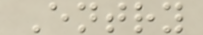Entry
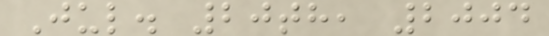Jul. 20th, 2004
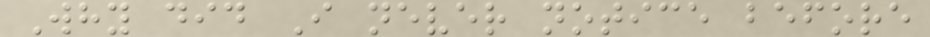Why did I never notice before
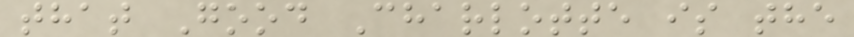that Good Charlotte is the
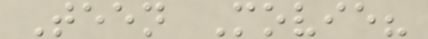Teen Movie?
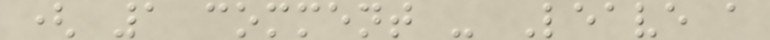( 1 comment - Leave a
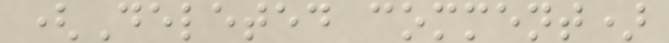(Deleted comment)
